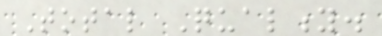Total Quality.
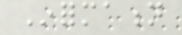Information
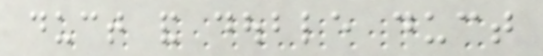duct and double duct
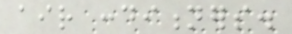air conditioners.
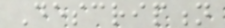Description
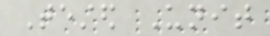Tested Unit
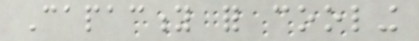Capacity for cooling
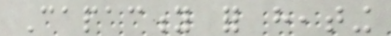Capacity for heating
